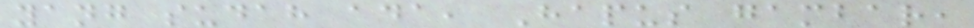yang sudah ada, Hapus gambar,
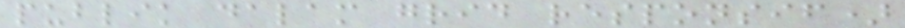publik dalam grid responsif)
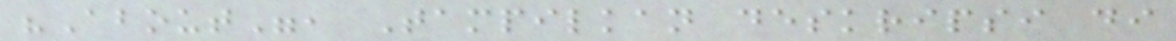"About", Tampilkan deskripsi di
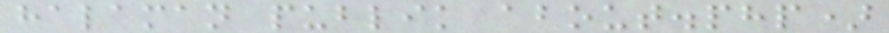halaman publik about.php)
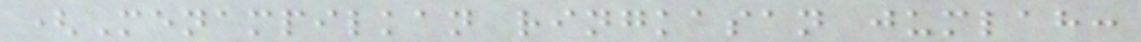(Menampilkan ringkasan jumlah:
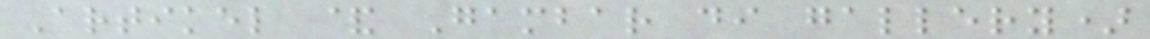Artikel & Gambar di gallery)
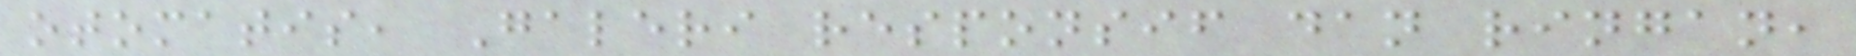otomatis, Galeri responsif dan ringan,
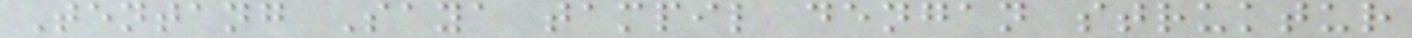Tentang Saya tampil dengan struktur
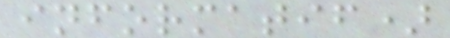informatif)
